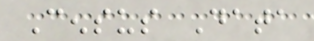Census Data
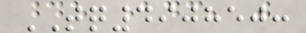TQ490850:
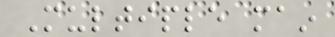Multiple main
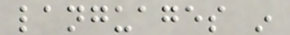languages in
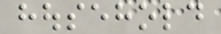household
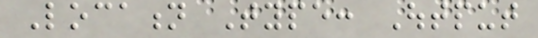Location Type: Output
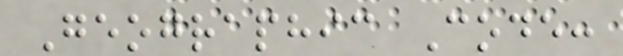Geographic Code:
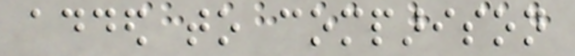added to comparison
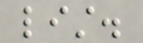list.
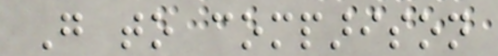Go to comparison
